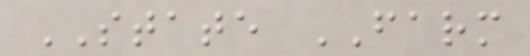STATE FARM
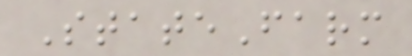StateFarm
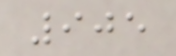905
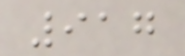917
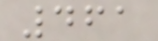461
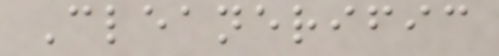Cleanerific
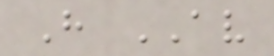H AV
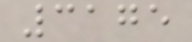3175
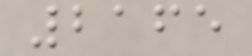2165
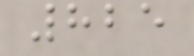825
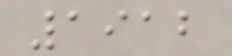1912
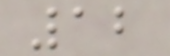12
